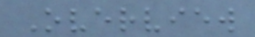Overview
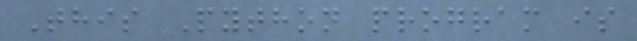This Python program is
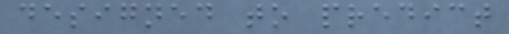designed to predict
